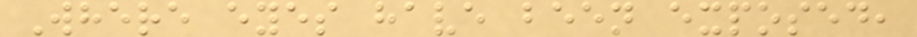Where eyes have been exposed,
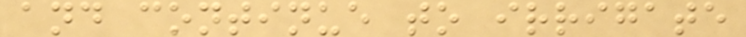and continue to irrigate
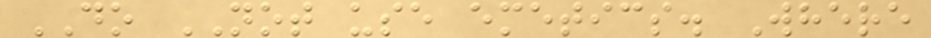DO NOT use emetics. Where
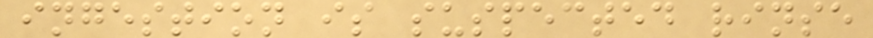ingestion is suspected rinse
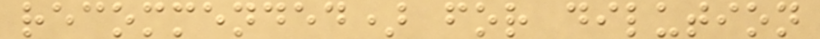recommended) for dilution
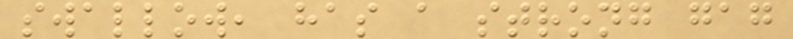swallow, has a strong gag
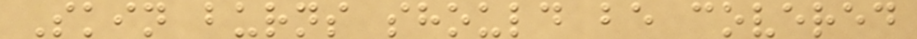Skin burns should be covered
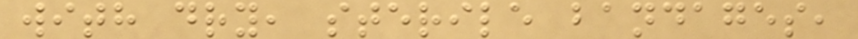with dry, sterile bandages,
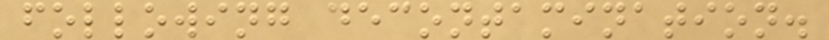following decontamination.
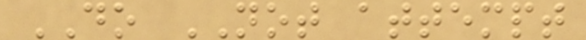DO NOT attempt
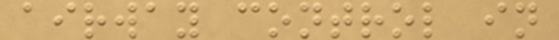airway control in
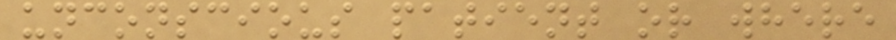unconscious patient or where
